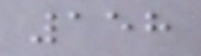158
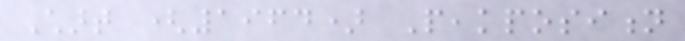Chart (1964) Peakposition
